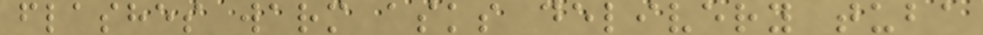flashes warm asks delivery tuba
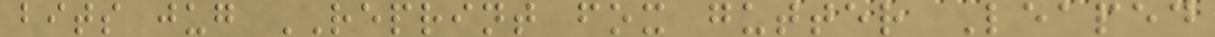bits jug REPRINT fox gutter Leaped
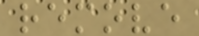remove
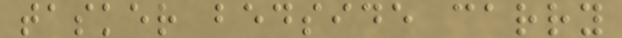tasker bedside carry
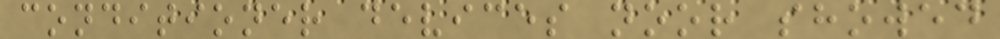conditioner devices noor showed
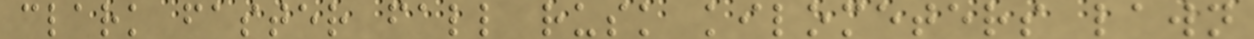clark faster fall rusk kilometers lawn
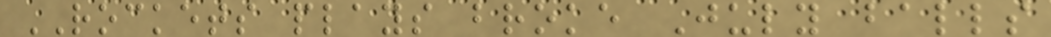ROCKETS plays broke July balls
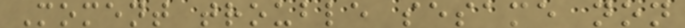Moment trouble sesame non
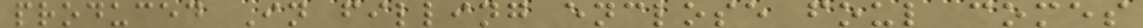produced In filling enclose foul comes
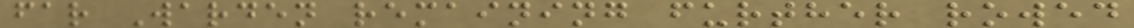far Warden remaining further rowed
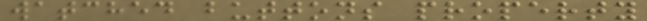watched buttons property
